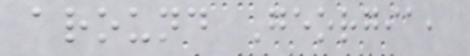around Georgia,
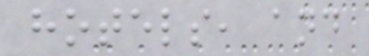hotels, and
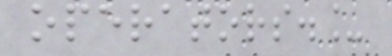operators._
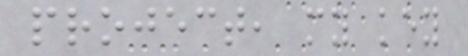project, my key
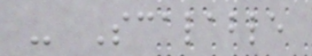- Scalable
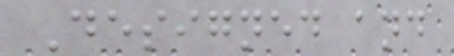Designed and
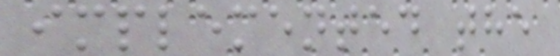implemented the
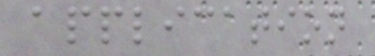application
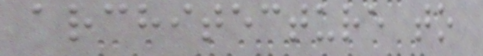architecture to
